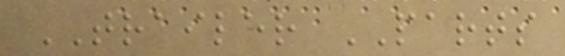TRAILER PARTS
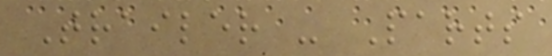Trailer - Parts
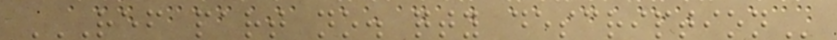REF PART NO. QTY DESCRIPTION
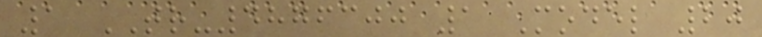1 TR-4876300 1 Model 20
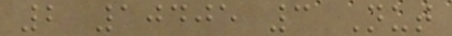2 10405 3 Nut
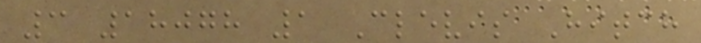3 18078 1 Clevis Hitch
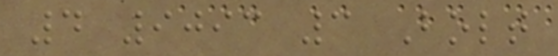4 9093 3 Bolt
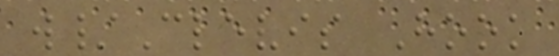w/Clevis Hook
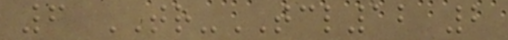6 TR-TCL12 2
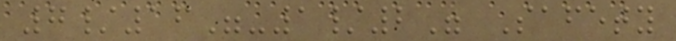7/16"-1/2" Safety
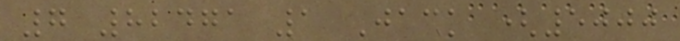7 82471 1 Jack (5000
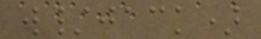w/jack)
